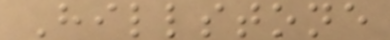Hillstone
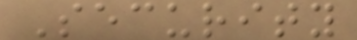Security
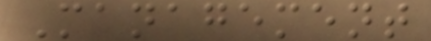Management
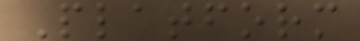Platform
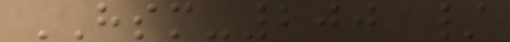HSM-200 /
